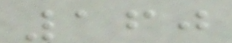160
